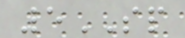5SP
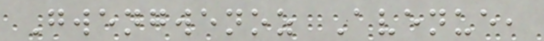Gwengwenoz Avenue,
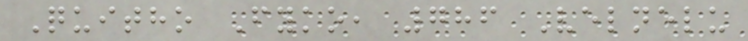Quitho Fyko, 786 Velnelu
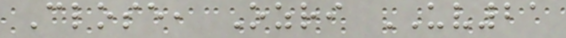Close, Ozri UV21
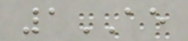1AE
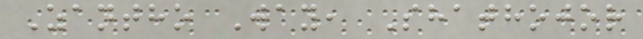Zantho Way, Shathojor
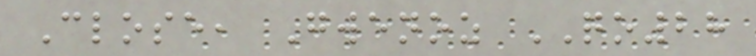Close, Gwenoz QO28
